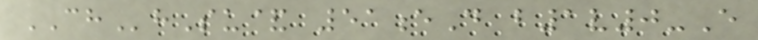CHhSu& 51eD b1v0-E
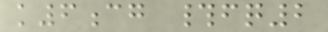k6cg #fq2
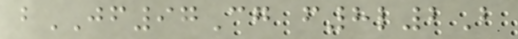bJF97Cg f8l2B
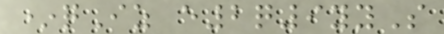*qIz e2q9yyS
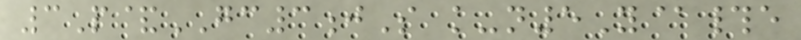3P&GC3jS k-n5Y@#e
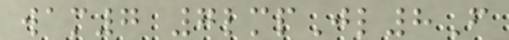wam7 7lmpJl8F
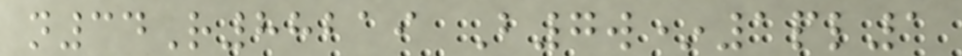n34R88219 B7w*1pl1
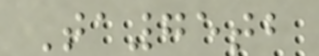Ta75tb
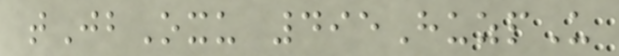tJbOxu 495HuzpU
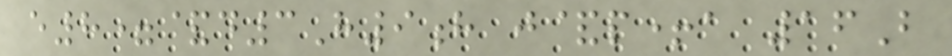e8=&d3H9h j&p+a 16B
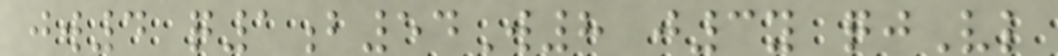jw4 q1b54W8 j3y qjVl
